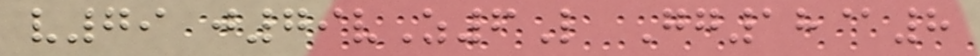v79 j79vZ6L Gg18@8
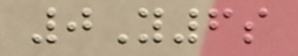0Y6s
